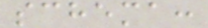schema:
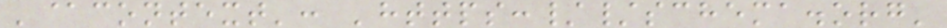'@context': 'https://schema.org'
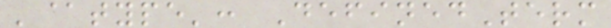'@type': DefinedTerm
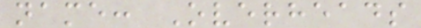name: Overheads
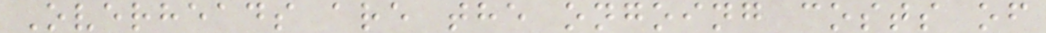Overheads are the ongoing costs of
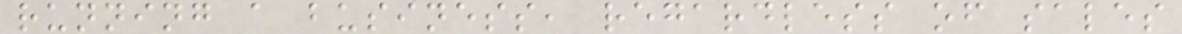running a business, regardless of sales
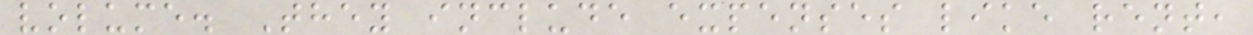volume. They include expenses like rent,
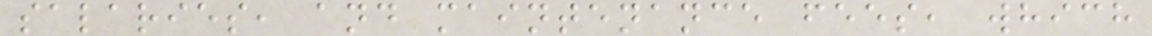salaries, and maintenance fees, which
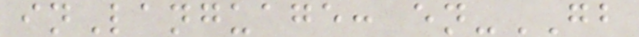inLanguage: en-GB
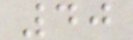40
